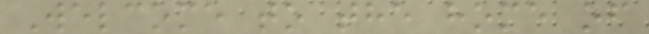Welcome to the home of
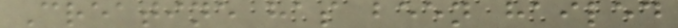Creatine has been hailed
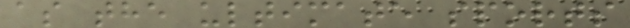as the ultimate sports
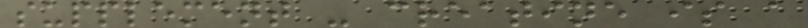supplement - creatine is a
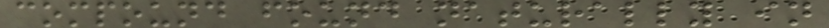compound found naturally in
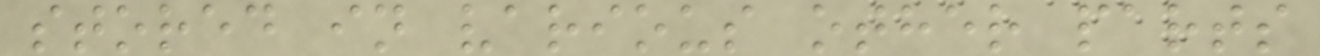stored in various other parts
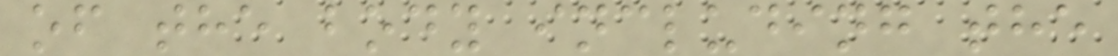of the body including the
